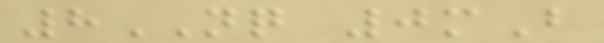8NQ 0mB
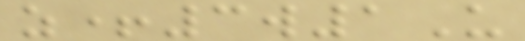z+3w1U
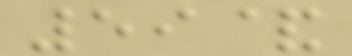59&
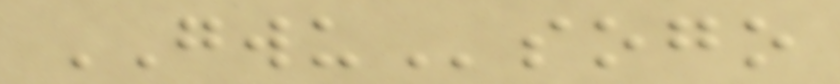GWUsogo
